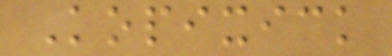Kopixick
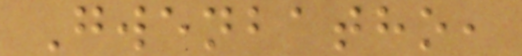Gwenbatho,
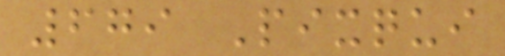679 Pixqui
